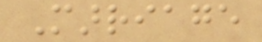Marriage
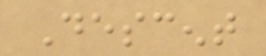Descent
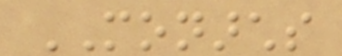MONARCHS
